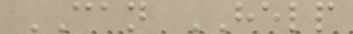CAN HELP
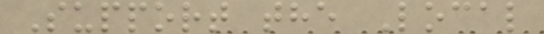Support the Local
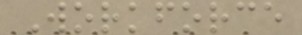Workforce
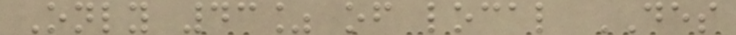Only 43% of local DES
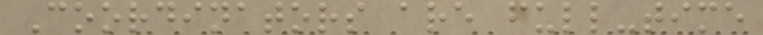Coordinators are full-time
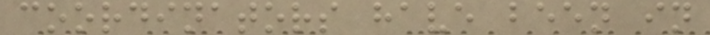coordinators have been in
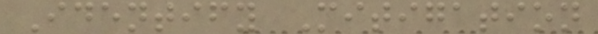Identify Mitigation
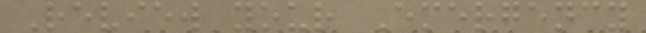Review your Emergency
